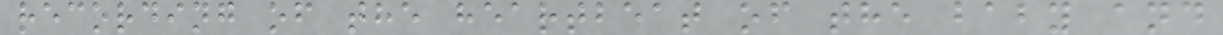recording of the heartbeat of the baby and
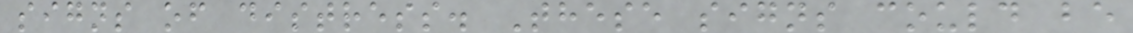signs of distress. These signs could be
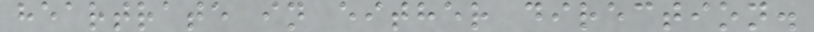heartrate in either direction.
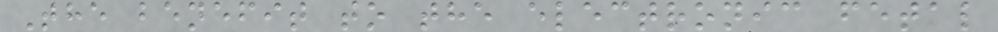The benefit to the electronic fetal
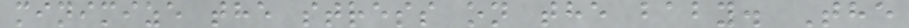minimize the stress on the baby. The
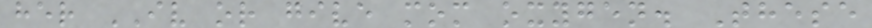her IV or give mom oxygen. These
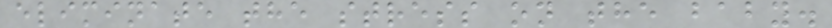eliminate the stress on the baby.
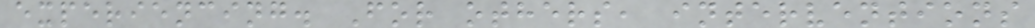experiencing. For others, interventions
